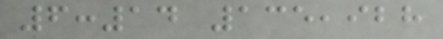6:14 135,928
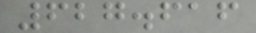627.616
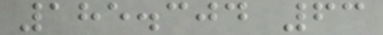185.304 63
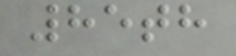85th
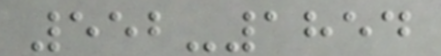552-1854
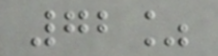72%
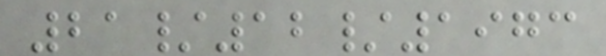21/12/1973
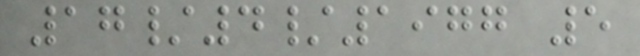17/4/1977 5
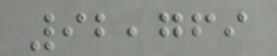92,769
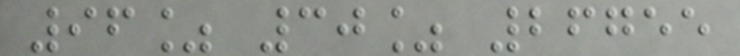96% 30% 26755
